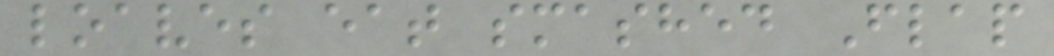loaves eat smashed Flap
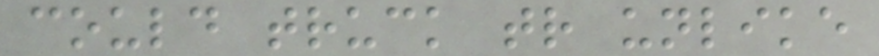could truck tr unlike
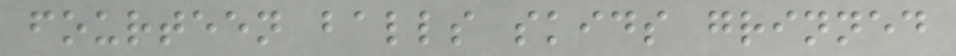fourteen balls skids grinned
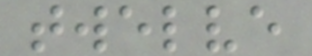twelve
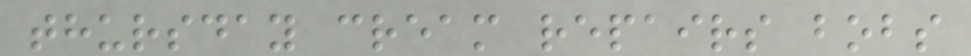thursday cream repairs bobs
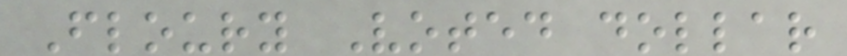Floury Voted dollar
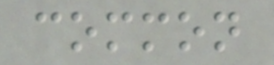common
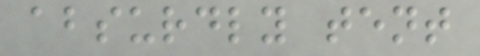absurdly tent
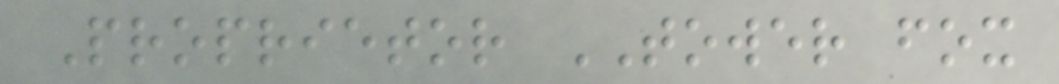Proprietor TOWER fox
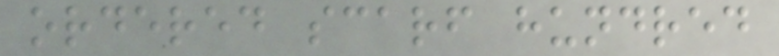ordered scarf hundred
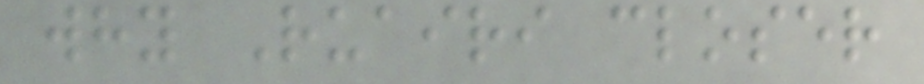why Ruairi closer
